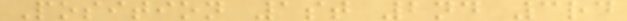Position 1st 2nd 3rd
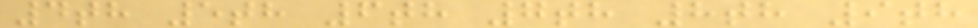4th 5th 6th 7th 8th 9th
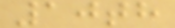10th
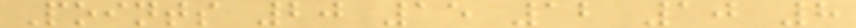Points 20 15 12 10 8
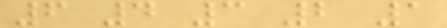6 4 3 2 1
